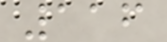116
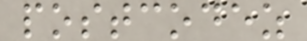postcodez
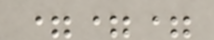===
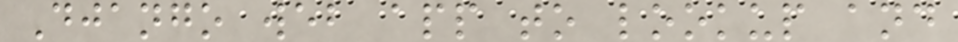Django web app to lookup and
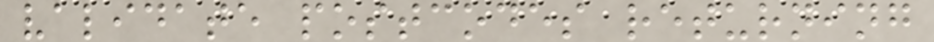validate postcodes returning
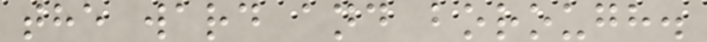the ward and borough.
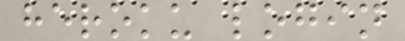heroku login
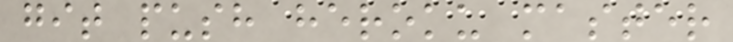git push heroku master
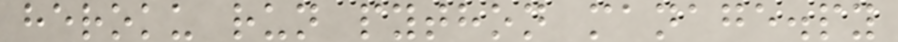heroku run python manage.py
